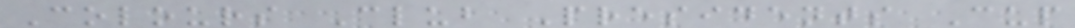Colours Club Presidents Cup
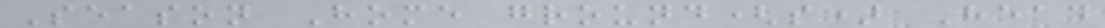Season Home ground(s) Head
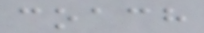coach
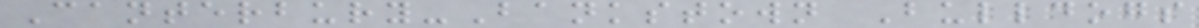Canterbury-Bankstown Bulldogs
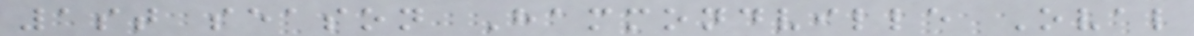1st season Hammondville Oval
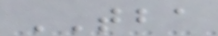TBA
